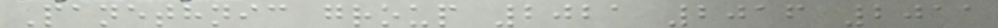Panethnic group 2021 2016 2011
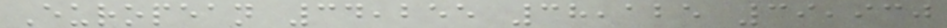European 34,255 38,125 39,930
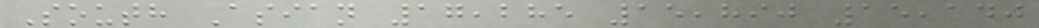South Asian 17,285 15,890 15,140
